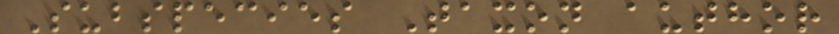Subspecies Taxon author
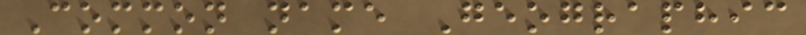Common name Geographic
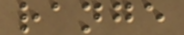range
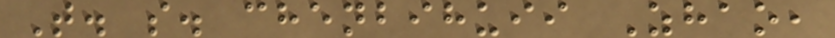T. s. chenbihuii Zhao,
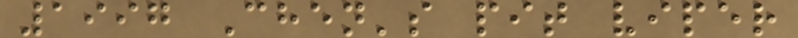1997 Chen's pit viper
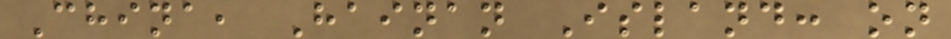China, Hainan Island: on
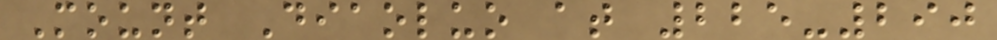Mount Diaoluo at 225-290
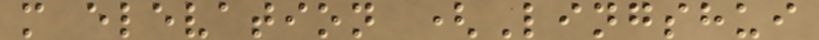m elevation (Lingshui
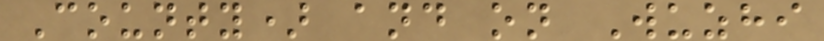County) and on Wuzhi
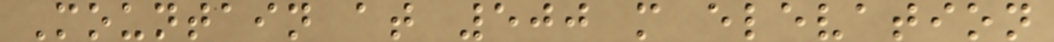Mountain at 500 m elevation
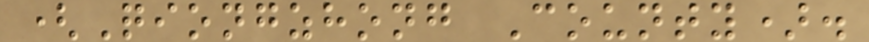(Qiongzhong County).
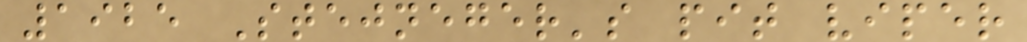1925 Stejneger's pit viper
